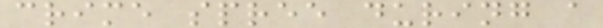crime spree during a
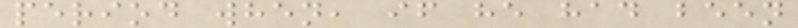period when, if he had been
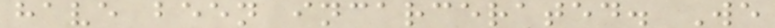have been incarcerated. We
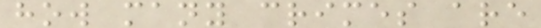how many crimes are
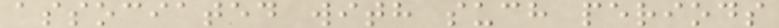associated with such periods
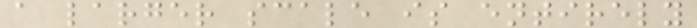a larger scale is entirely
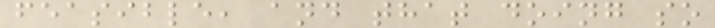feasible, and that doing so
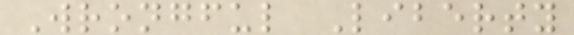Wrongful Liberty
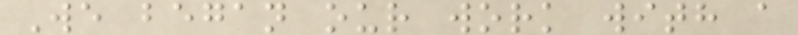We began our work with a
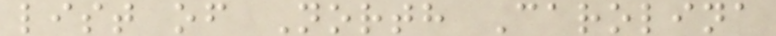list of North Carolina
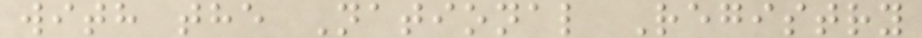with the National Registry
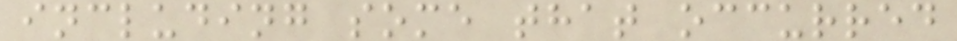including some that occurred
